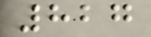827
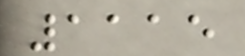1115
